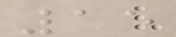15
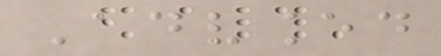Advanced
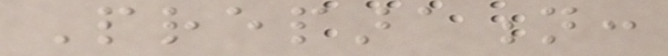Preparation:
